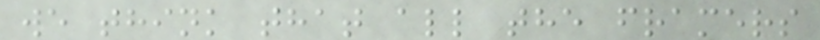we think that all the framers
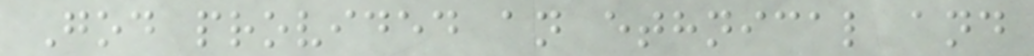God provided an ethnical and
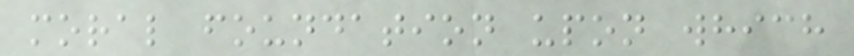moral foundation upon which
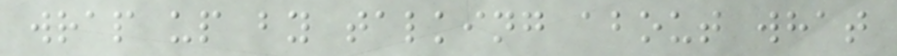wrap up by talking about what
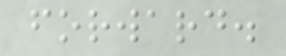forward.
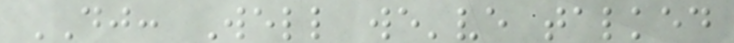DJ: Well we've talked
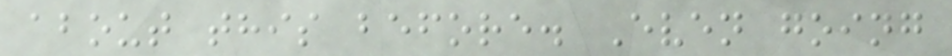about this before. Even going
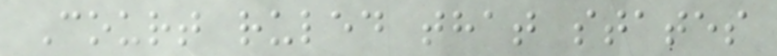Court ruled that states
